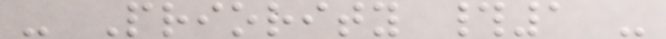- Priority #1 -
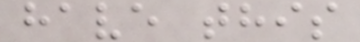have this
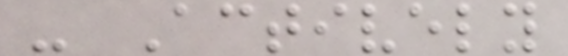- Actively
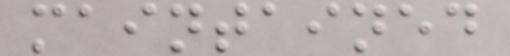maintained
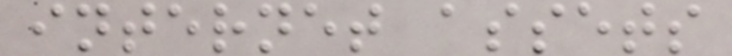internet assets
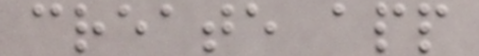create app
